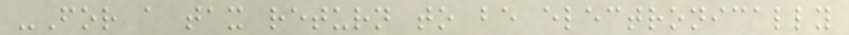-For a tax return to be electronically
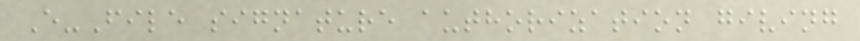E-File signature authorization giving
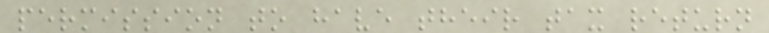permission to have their tax return
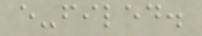e-filed.
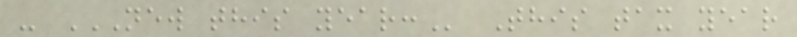- NEW THIS YEAR: This tax year
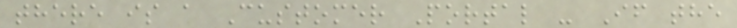there is a Customer Portal - If the
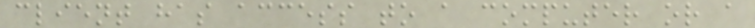client has access to a computer or a
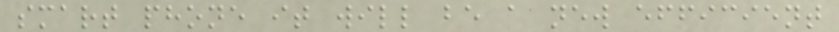smart phone it will be a new efficient
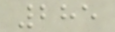285
